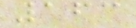163
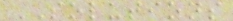SOLUTIONS
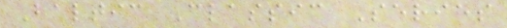Baltic Classic Series
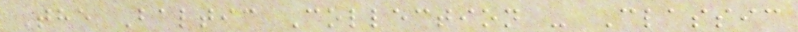The Baltic Collection - Classic
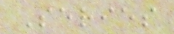Series
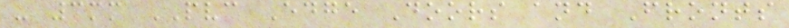- 3mm PVC Edge Doors and Fronts
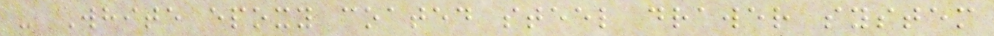- White epoxy coated steel drawer system
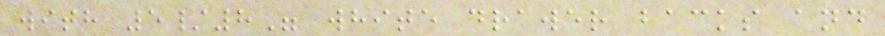with 5/8" white drawer backs and
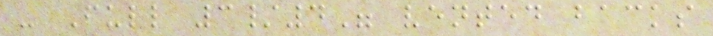- Full 3/4" vented backs
